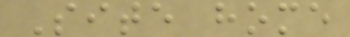Site home
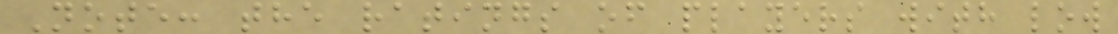Note: the ratings of players with low
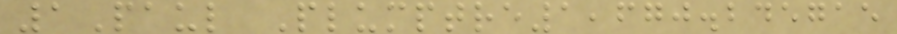1Paul Plumptre1,670.245715
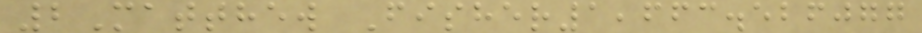2Matthew Fisher1,663.526077
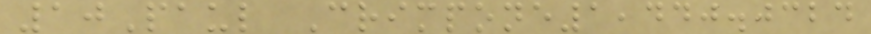10Paul Crimpone1,440.0324
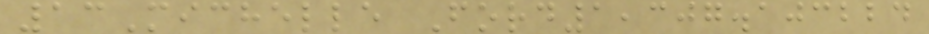13Michelle Ford1,307.103224
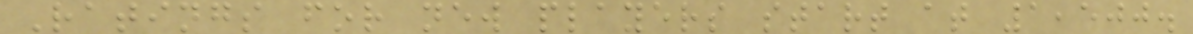Ratings for new players start at 1,500.
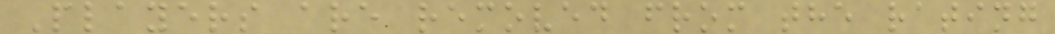Players are removed from the rating
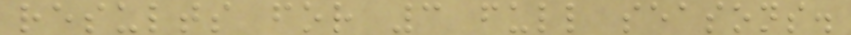results for 3 full seasons.
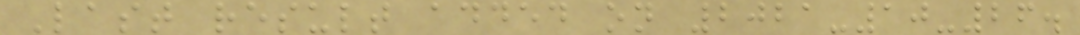Last result added on 2021-10-26.
